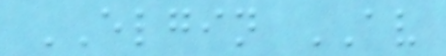ELGIN AV
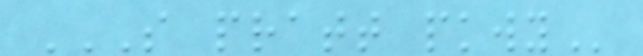S PRATT PKWY
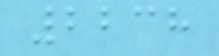2238
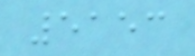5153
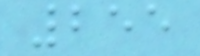255
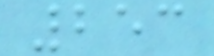253
